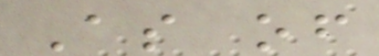As of
